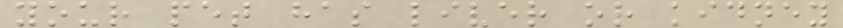your pet has liver or kidney
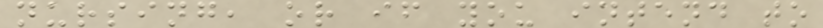nursing, or if you intend to
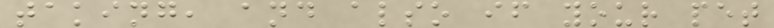taking, and also if your pet
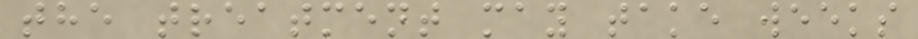the treatment may take weeks
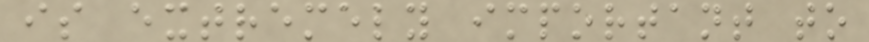is extremely important to
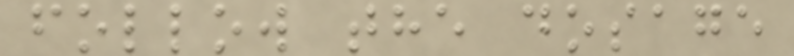follow the dosage
